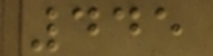445
